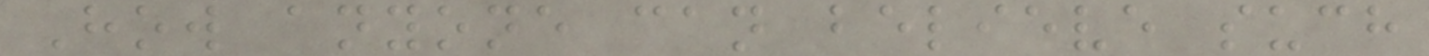How anyone can believe such
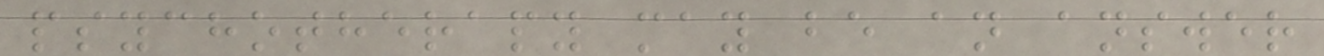psychotherapy may be an answer
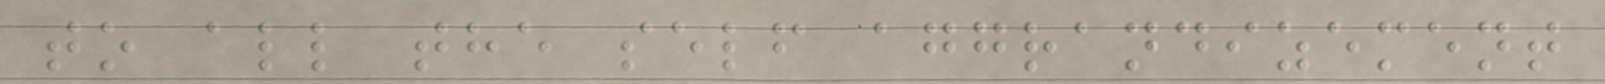to all the self aggrandizement
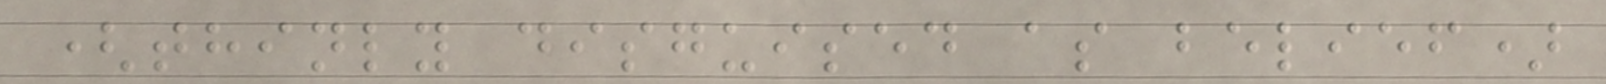(thinly disguised as belief)
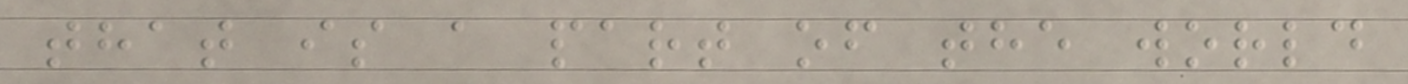that is a part of the world
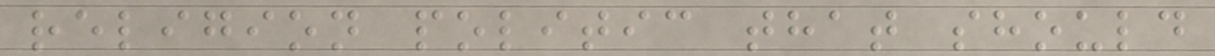religion politic that should
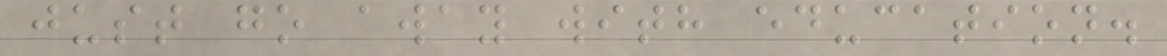just go away with education.
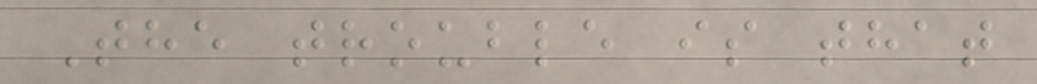The trouble is that
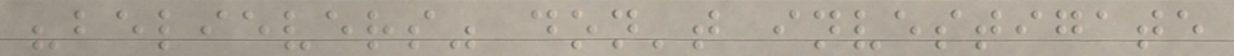"believers" don't investigate
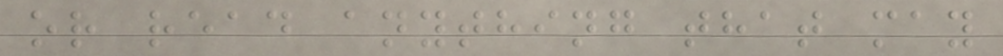or read anything that may
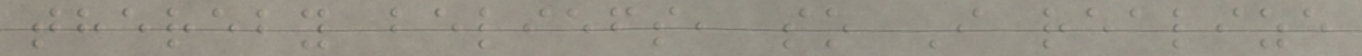thereby beliefs, so I realize
